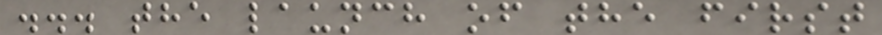... the launch of the first
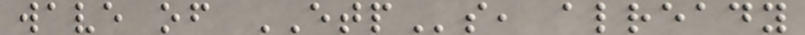wave of ETPs, already
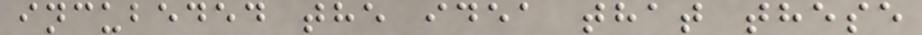incubeded the idea that these
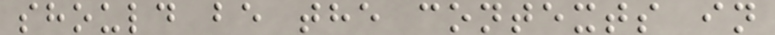should be the contexts in
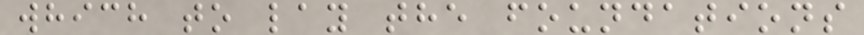which to lay the foundations
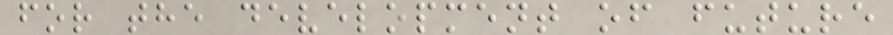for the development of future
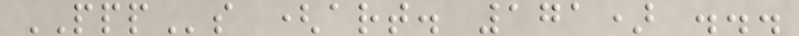PPPs (art. 171) ...
